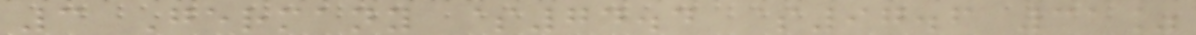3 Germany $74.4 $97.6 31%
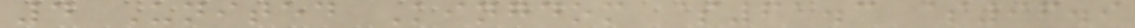4 United Kingdom $61.3 $96.9
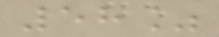58%
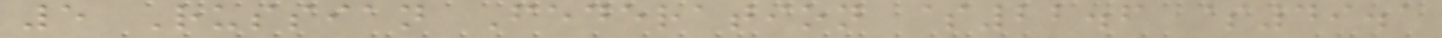5 Russian Federation $22.6 $49.1
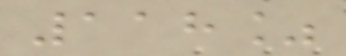118%
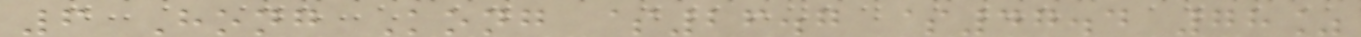6 Hong Kong $26.7 $47.4 78%
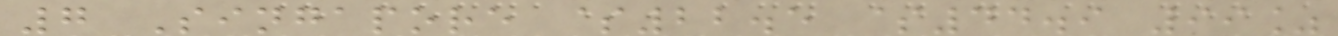7 Singapore $22.5 $44.9 99%
